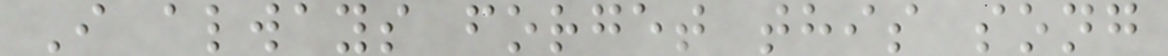I always forget this song
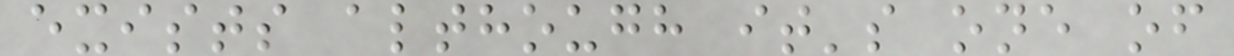exists although it's one of
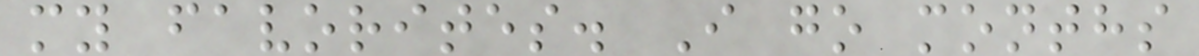my favorites. I go months
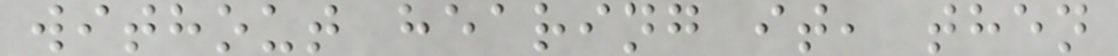without hearing it, then
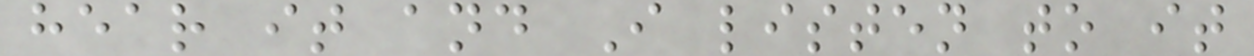hear it and I listen to it
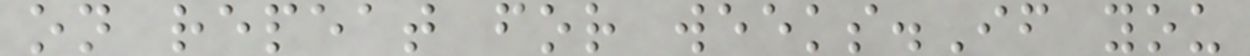on repeat for weeks.If you
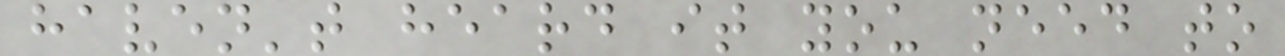haven't heard it you need to
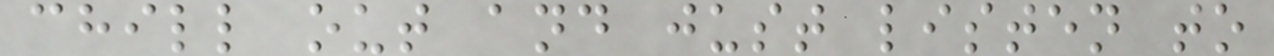chill out and just listen to
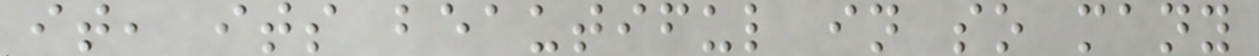it, its beautiful in so many
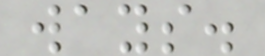ways.
